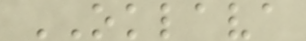OKLAVA
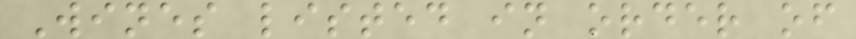Wines listed in order of
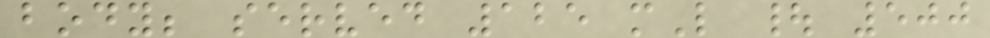body; served 125 mL | 500
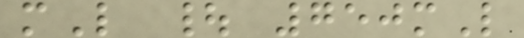mL | 750mL
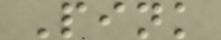Pink
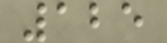125
